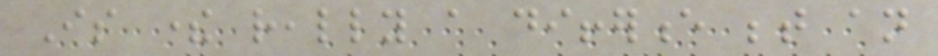Is there really a difference between an
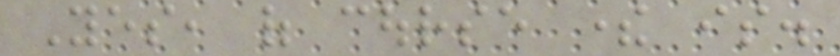Yes, of course there is.
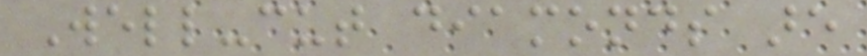Well-cut diamonds are
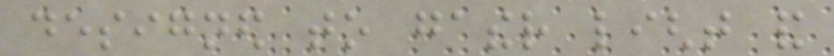designed to gather light and
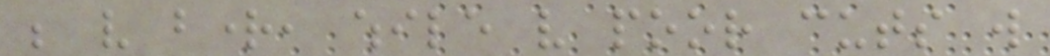be very bright, while very poor cuts will
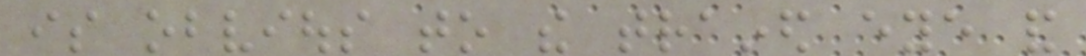is obvious to the trained eye and
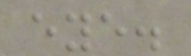eye.
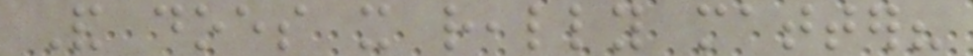And does it really matter?
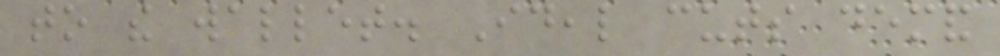to the wallet. Ideal cuts demand
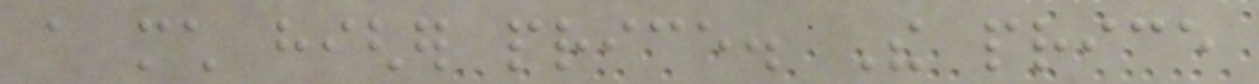a much higher price. The price
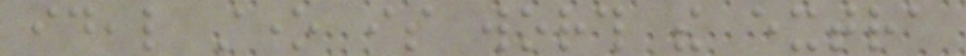ideal stone is worth the extra
